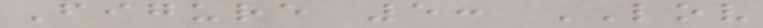Figure 5: LOV
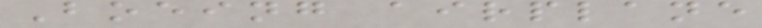Boeing airplane
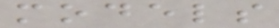models
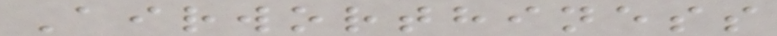Airworthiness
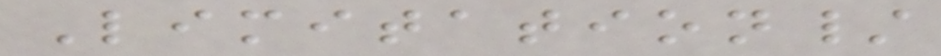Limitation/
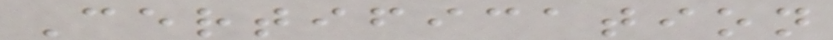Certification
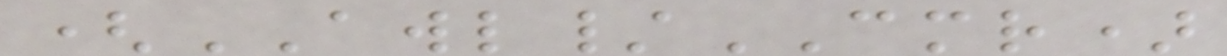(AWL/CMR)
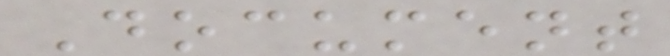Document
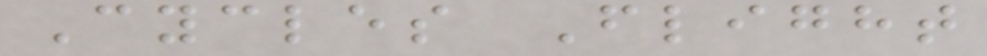Cycles Flight
